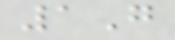1G
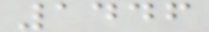1446
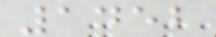1452
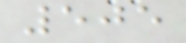505
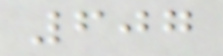607
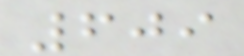609
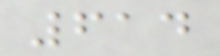614
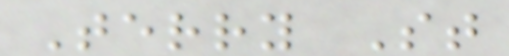Terry St
